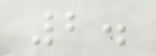2.
